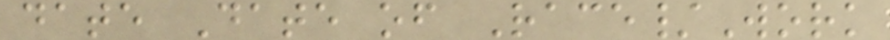date Date of Race/Work
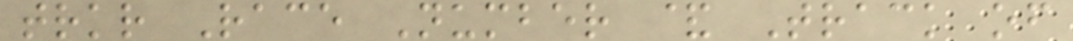trkr Race Number & Track of
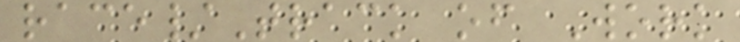race/Track of Work
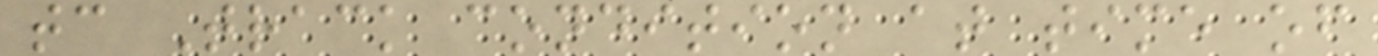tc Track condition at time of
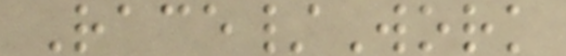Race/Work
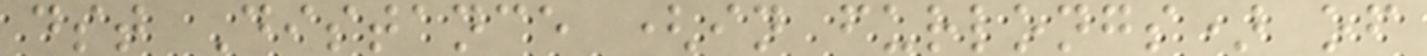dst Distance (in furlongs) of
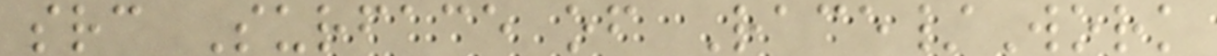src Surface of Race/Work
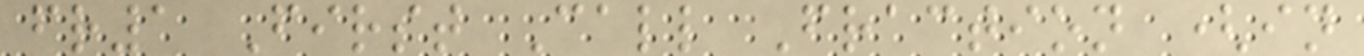fr1 First Call Fraction (in
